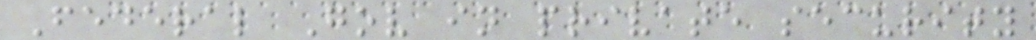Federal Gov in private security
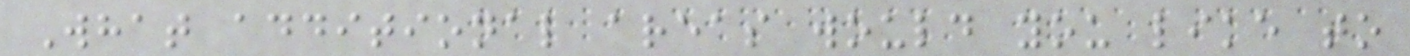What additional areas would you like to
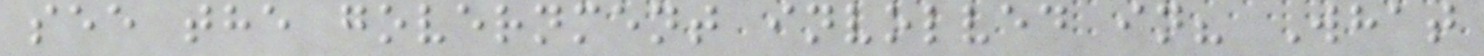see the government involved in? What
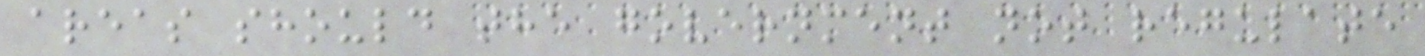areas should the government not regulate
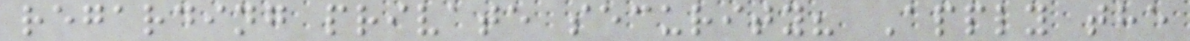regarding private security? Apply the
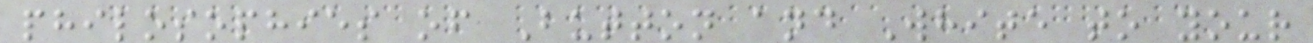philosophies of Button and White to your
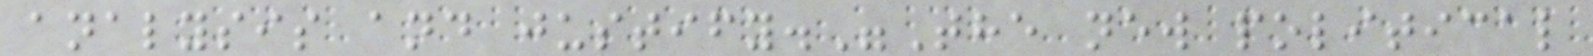analysis and justify."The new political
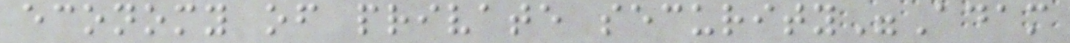economy of private security"Adam
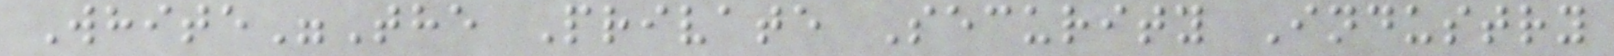White"The Private Security Industry
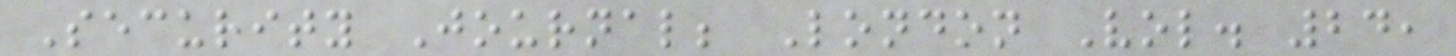Security Journal; London Vol. 24,
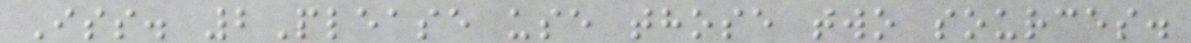Iss. 2Please use those two sources.
